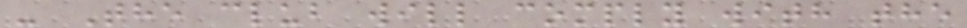- The club will comply with the
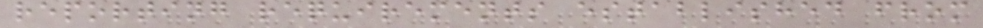reporting requirements established from
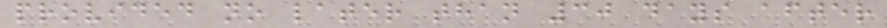provided no later than 30 days after
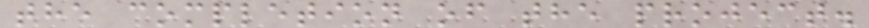the completion of the project.
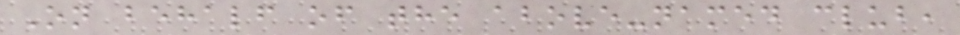On behalf of the above-named club,
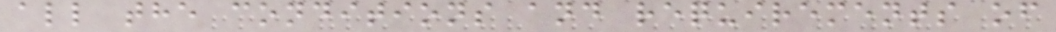all the conditions and requirements of
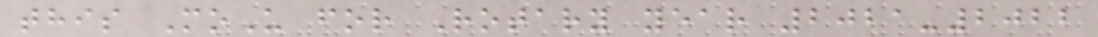this MoU for Rotary year 2021-2022
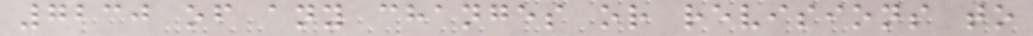7230 of any changes or revisions to
